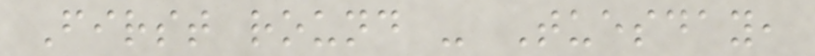First round - Tuesday,
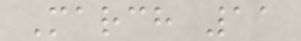March 11
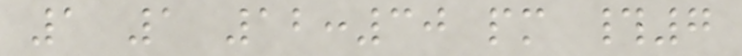1 1 12:30 pm #7
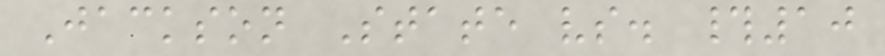Jackson State vs. #10
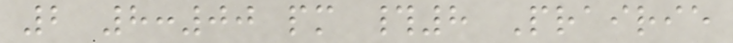2 8:00 pm #8 Prairie
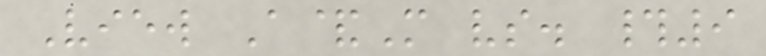View A&M vs. #9
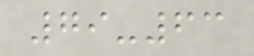79-63
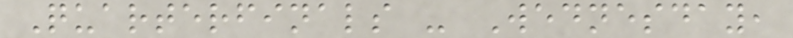Quarterfinals - Wednesday,
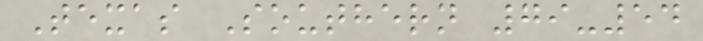Texas Southern 79-54
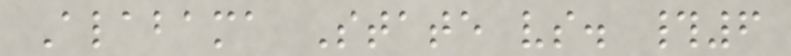Alabama State vs. #6
